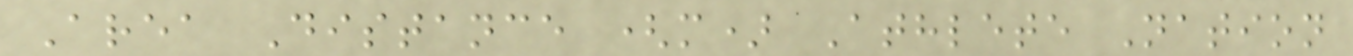Area Distance (m) Athlete Nation
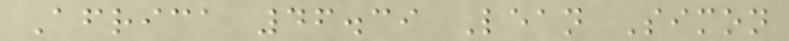Africa 46.39 Lean Simon
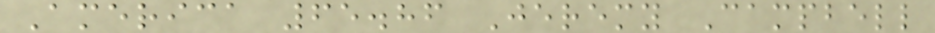America 65.86 Jeremy Campbell
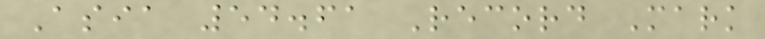Asia 54.61 Record Mark
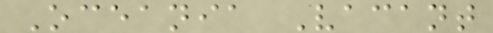Oceania Vacant
